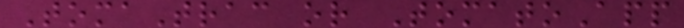TomaTrac or TomatoApp
